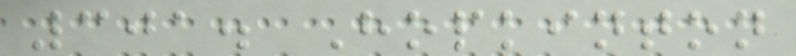301. Hopkinton
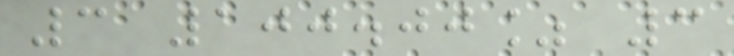3 100.00% 3
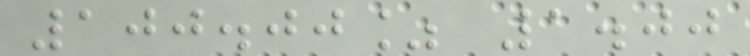100.00% 1.00
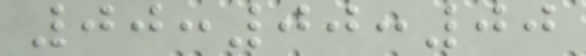00:00:00
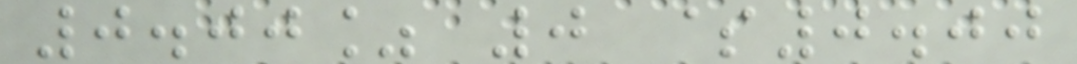0.00% 0 $0.00
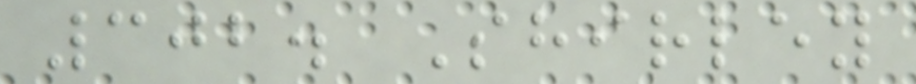302. Shirley
